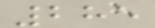285
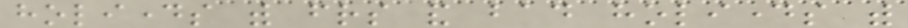holidays with friends and bad holidays with
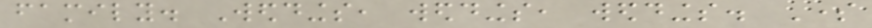family. Weddings, weddings, weddings. Some
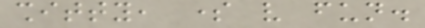shitty, some very fun.
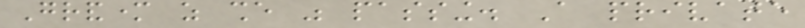Grandmother as she was passing. A private
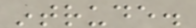intrude.
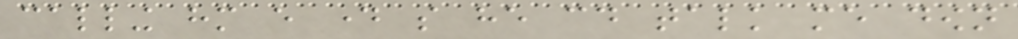calling him every day so he could talk me down
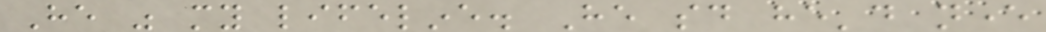He was my lifeline. He said he'd never
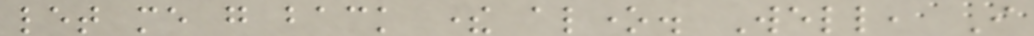let me go back there alone. Well, I
